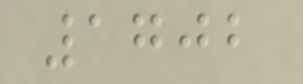1702
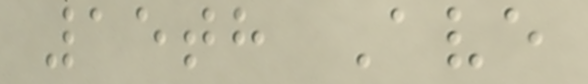15th Ave
